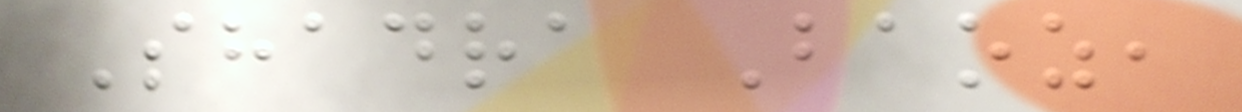Shadra Baoz,
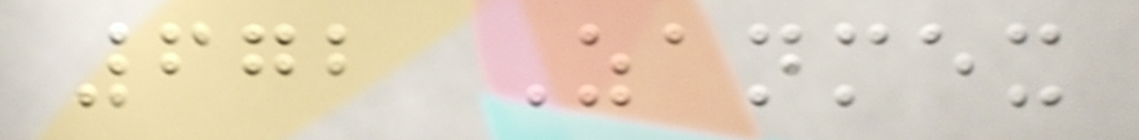672 Zanmex
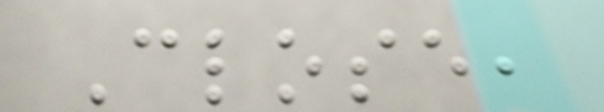Close,
